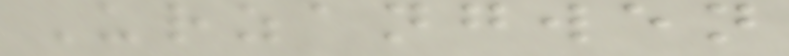Urzangwen
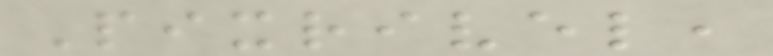Pixrivel,
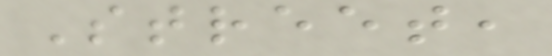Street,
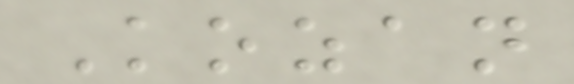Kozan
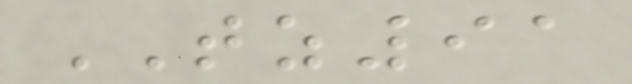TZ91
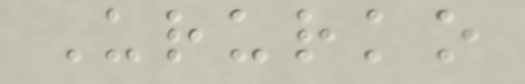Ururko
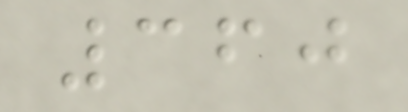360
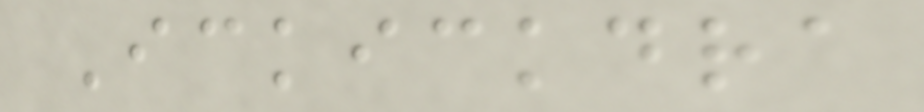Ickickdra
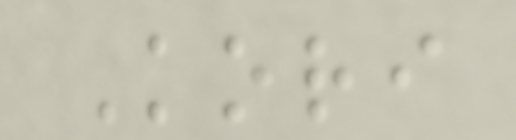Kori
